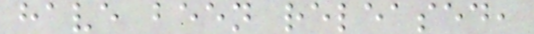have been released,
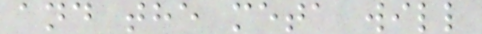and the meta will
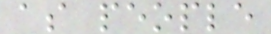as people
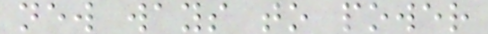new ways to power
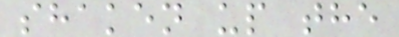shaken up the
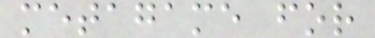metagame for
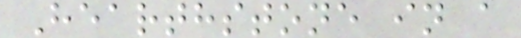Hearthstone in a
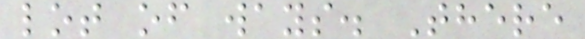lot of ways. There
